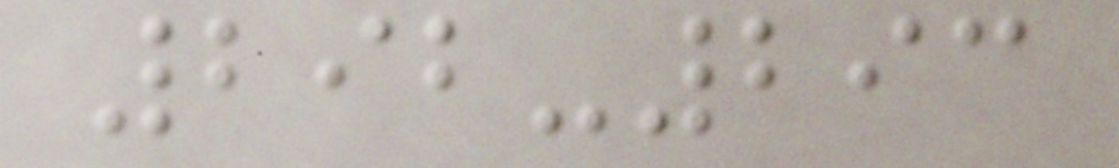292-293
